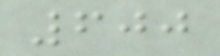600
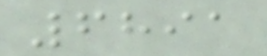6891
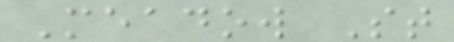Meadow St
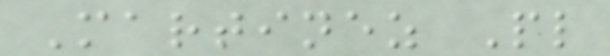Martinez Pl
